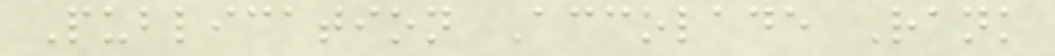Publication Accolade Rank
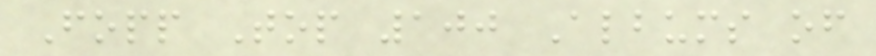Fopp Top 100 Albums of
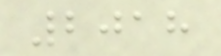2018
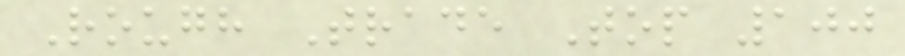Rough Trade Top 100
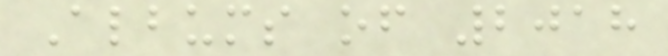Albums of 2018
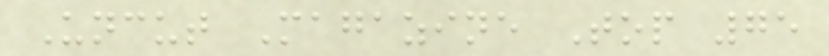Uncut Magazine Top 75
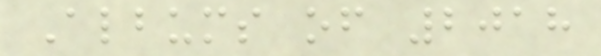Albums of 2018
